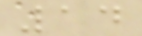14
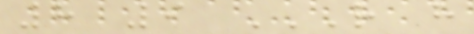8 9 R H
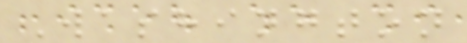Washington
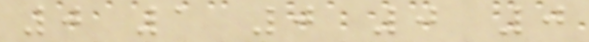0 1 0 0 0
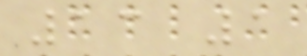13 1
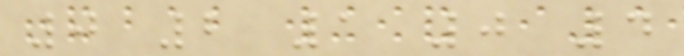0 2 1 0 4
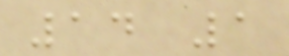14 1
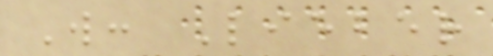W: Lieber
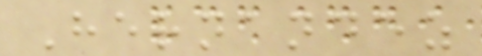Hernandez
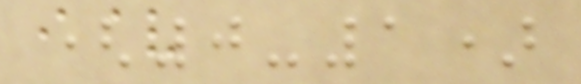(0-1)
